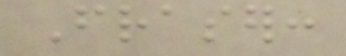Fraser:
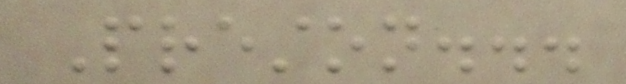Preston...
